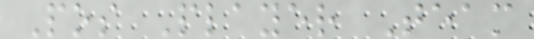Pos Player Team
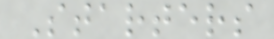Starters
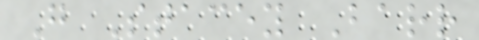G Stacey Barr
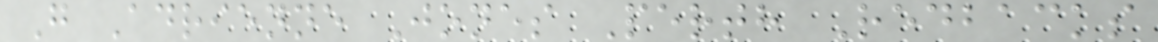G Adrienne Jones Perth Redbacks
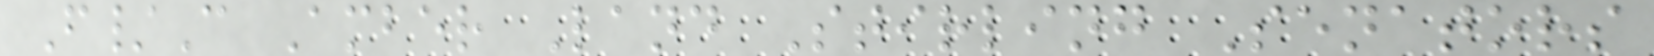F/C Amber Land Stirling Senators
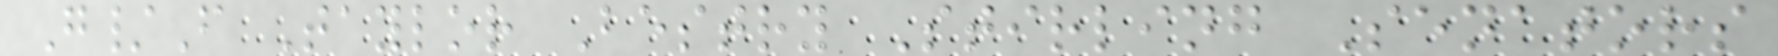G/F Taylor Bestry Stirling Senators
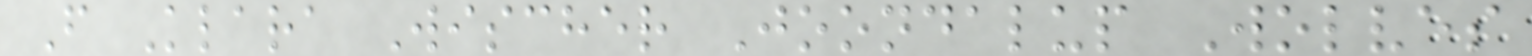F Klara Wischer Joondalup Wolves
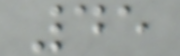45
